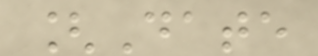[Date
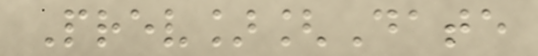Prev][Date
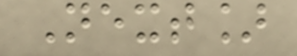Next]
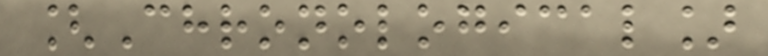[Chronological]
